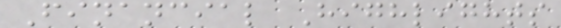Financial Highlights
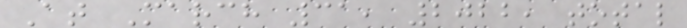At March 31, 2022, total
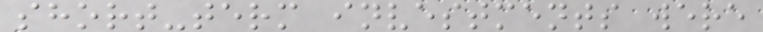short-term investments were
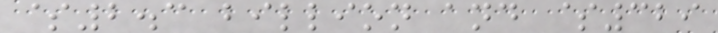$2.3 billion and $329
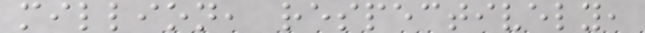million, respectively,
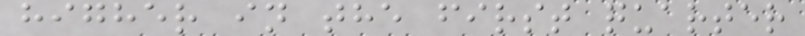higher in the first quarter
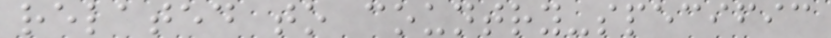related to country-specific
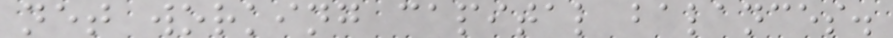net working capital balances.
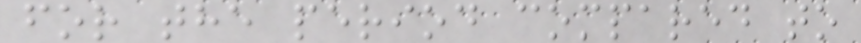for the period compared to
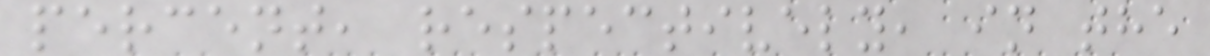percent, respectively, in the
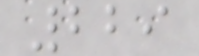229
